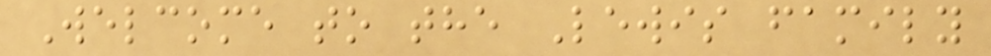Welcome to the Lewis family
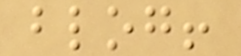blog!
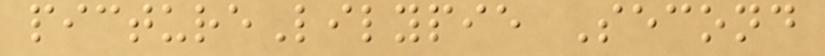pictureLilypie Second
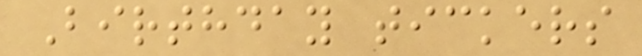Birthday tickers
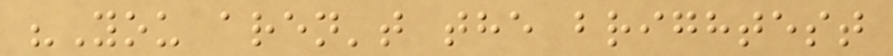"You aren't the brightest
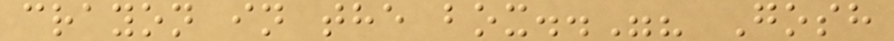crayon in the box.."? Gosh
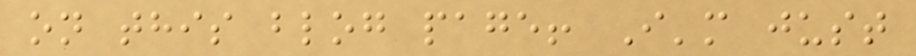on this blog page! I'm just
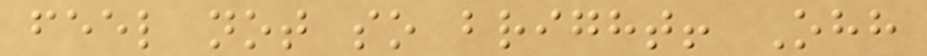feel not so bright! Ohh
